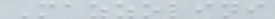Mazzolini
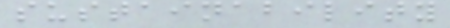sustainability
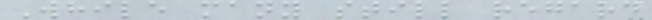While many still regard
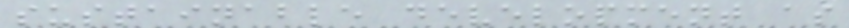sustainable development as
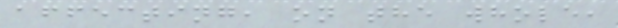affecting, on the whole,
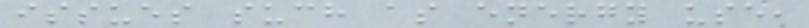issues such as energy use,
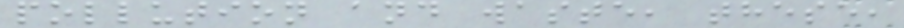pollution and waste, these,
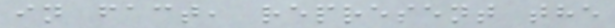in fact, represent the
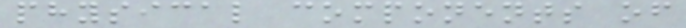physical components of
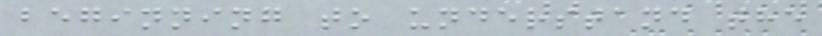beginning to understand the
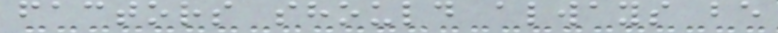factors should always be
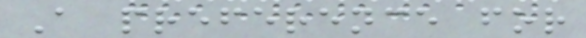A preference for
